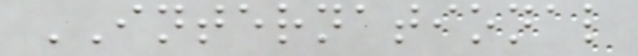INTERNATIONAL
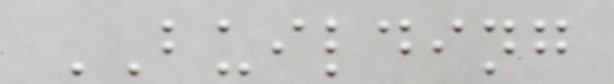BUILDING
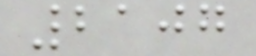2107
